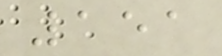151
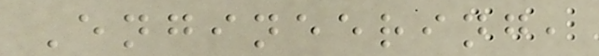Engineering,
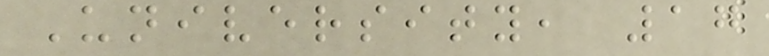University, 17
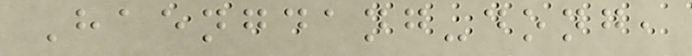Haengdang-dong,
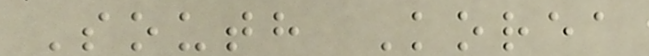South Korea
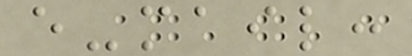e-mail:
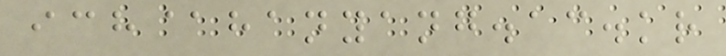ich@hanyang.ac.kr
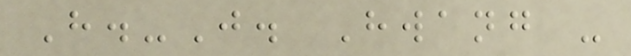H.-J. Hwang -
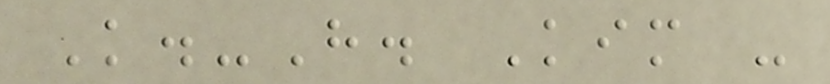K.-H. Kim -
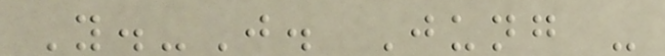Y.-J. Jung -
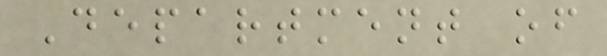Department of
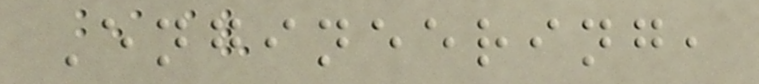Engineering,
